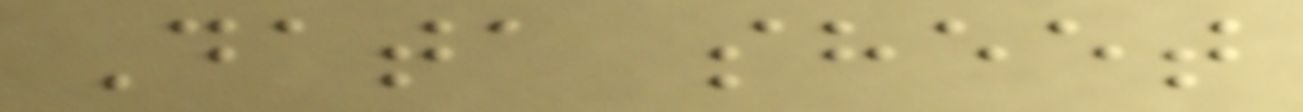Data sheet
